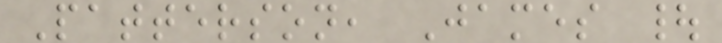Patterson, James |
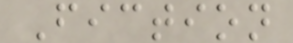Fiction
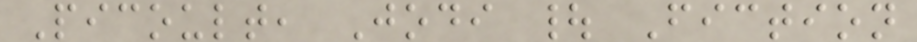Picoult, Jodi | Fiction
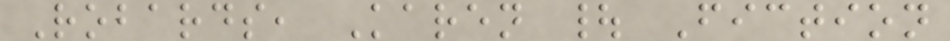Robards, Karen | Fiction
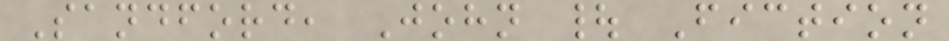Sandford, John | Fiction
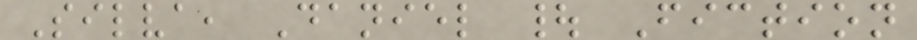Silva, Daniel | Fiction
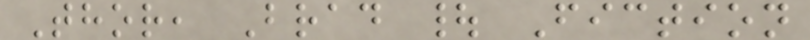Thor, Brad | Fiction
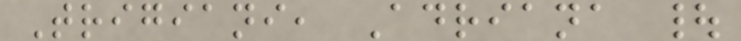Trigiani, Adriana |
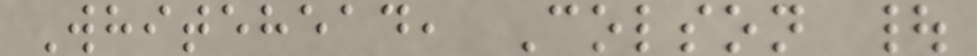Whitehead, Colson |
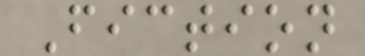Fiction
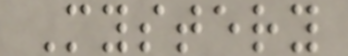Mystery
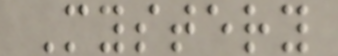Mystery
